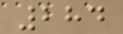284
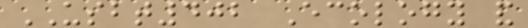USBT402 Ecology and
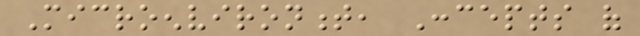Microenvironment, Concepts of
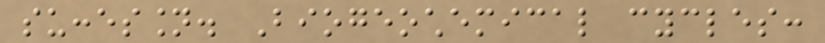succession. Biogeochemical cycles:
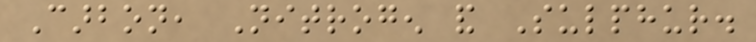Carbon, Nitrogen and Sulphur.
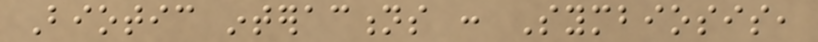Biotic interactions : Symbiosis,
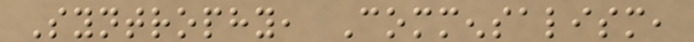Syntrophy, Commensalism,
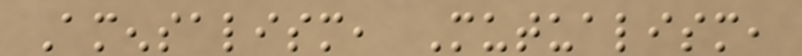Amensalism, Mutualism,
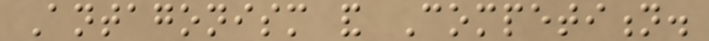Antagonism and Competition.
